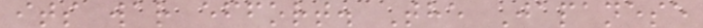its war effort. The Japanese
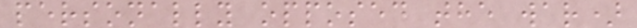personally opposed the war)
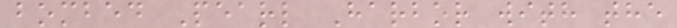bombed Pearl Harbor with the
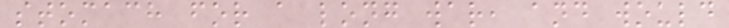stomach for a long war, and would
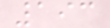193
